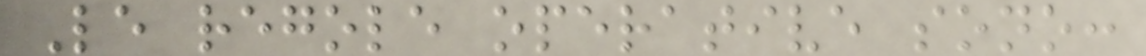Le regole operative sono:
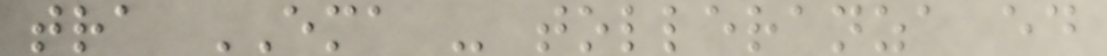tra EMA - tolleranza ed
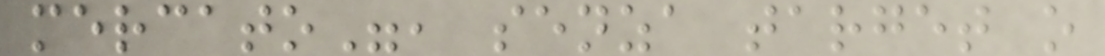mercato", senza target o
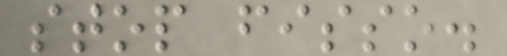stop fisso.
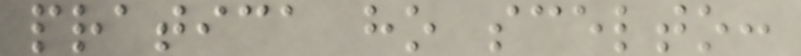pratica ho scelto:
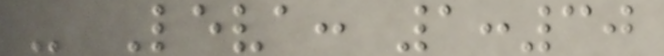- Leva: 1:30
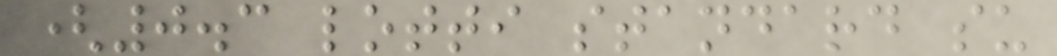(0.3 lotti standard su
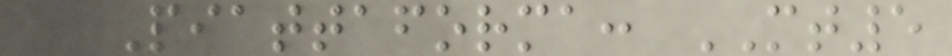- Piattaforma: MT5
